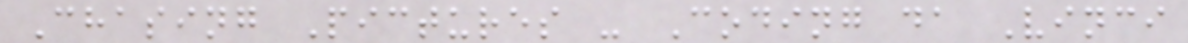Chasing Pictures - Coding da Vinci
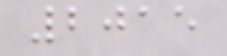2015
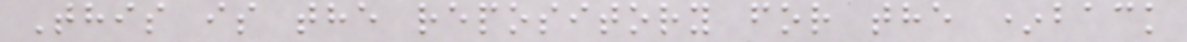This is the repository for the *back
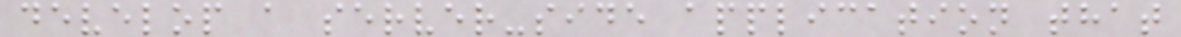develop a server-side application that
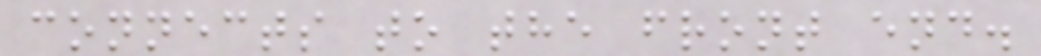connects to the front end.
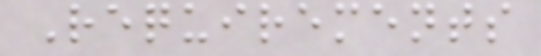Requirements
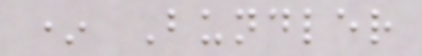* Bundler
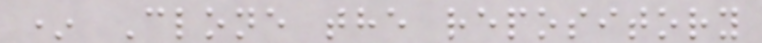* Clone the repository
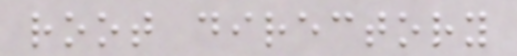root directory
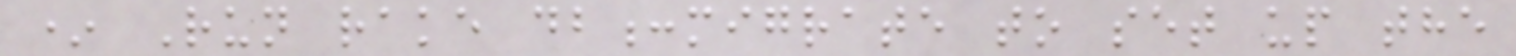* Run rake db:migrate to set up the
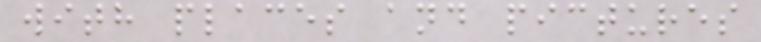with places and pictures
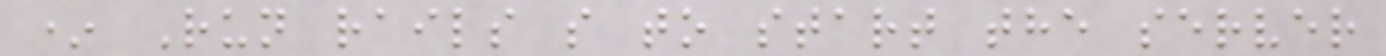* Run rails s to start the server
